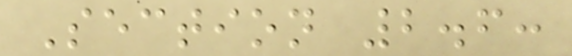Section 2.6:
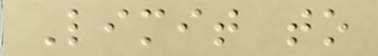Limit to
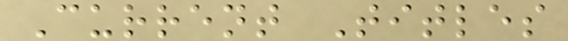Current Titles
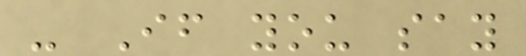- If you say
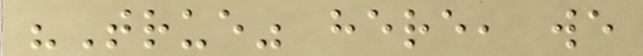"True" here, we
